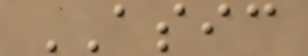ASIC
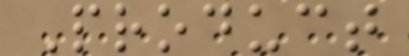Product
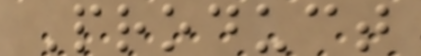Product
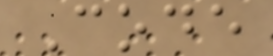Code
